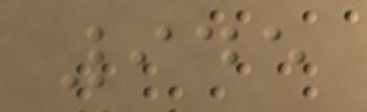945
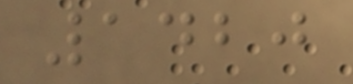1420
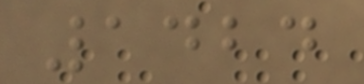1424
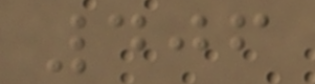406
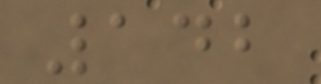142
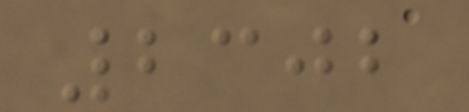2302
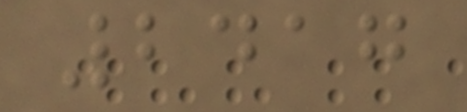2417
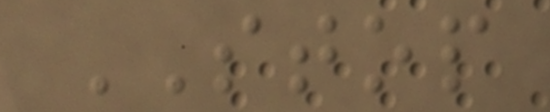STOP
